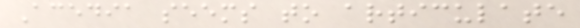Acedia seems to articulate
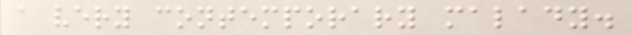a very contemporary malady.
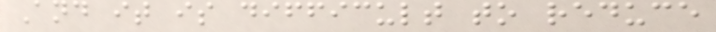And it is difficult to reduce
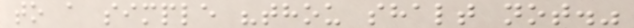to a simple "thou shalt not."
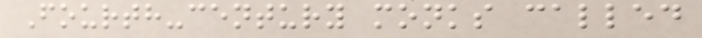Fourth-century monks called
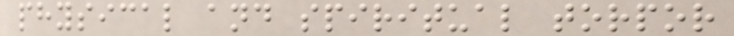physical and spiritual torpor
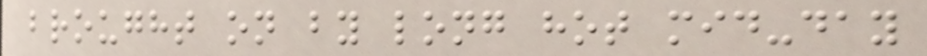brought on by long hot mid-day
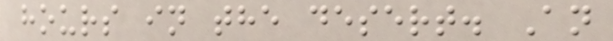hours in the desert. An
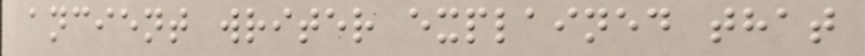ancient writer explained that
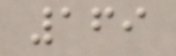169
